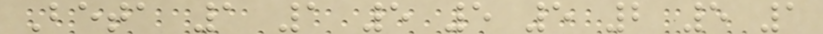Beta 1 1 5 5 5 2 5 1
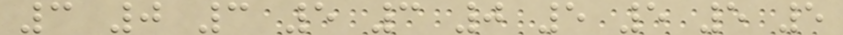3 0 3 5 3 0 5 5 5 5
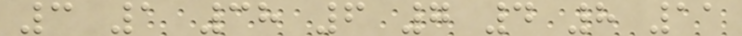3 1 38 6 7 4 8 11
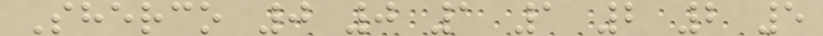Sherco 0 0 1 1 2 2 5
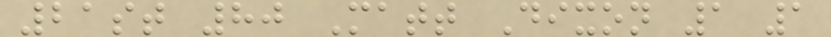21st 80 Matt Dixon 1 1
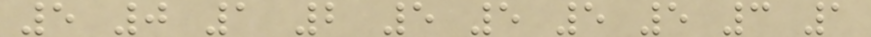5 0 1 2 5 5 5 5 3 1
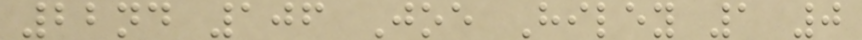22nd 106 Joe Hiley 1 0
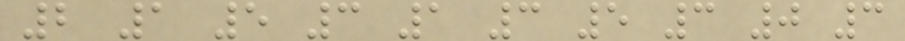2 1 5 3 1 3 5 3 0 3
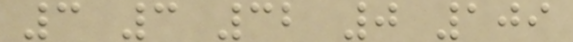3 3 32 0 109
